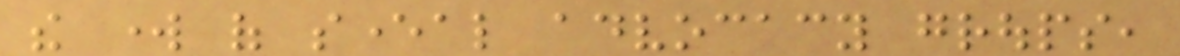the work of several advocacy groups,
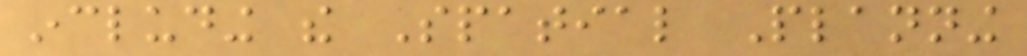including the Spatial Planning
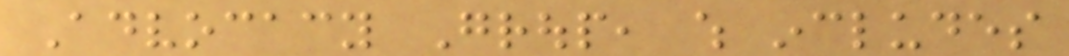Advocacy Group, which includes
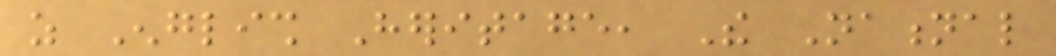as English Heritage, The National
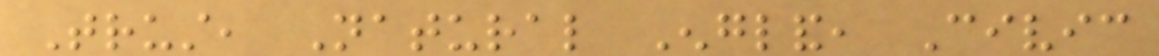Trust, Natural England, Civic
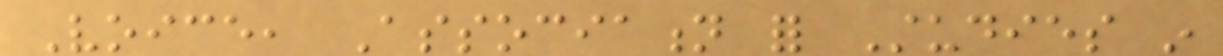Voice, Association for Studies in
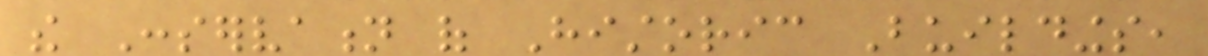the Conservation of Historic Buildings,
